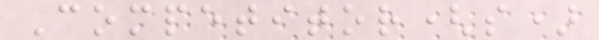Competitor(s)
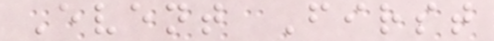Event First
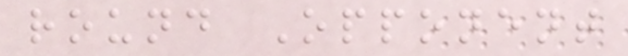round Opponent
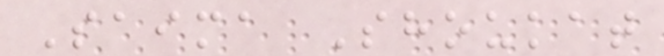Saima Shoukat
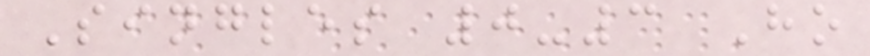Singles 0-3 Ho
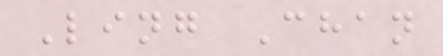Ling Chan
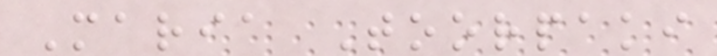Maria Toorpaki
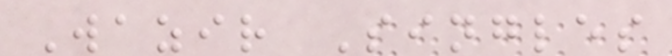Wazir Singles
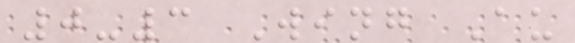0-3 Wing Au
